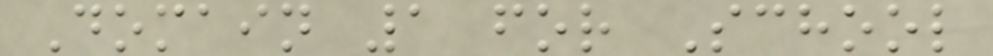Domain 1 for School
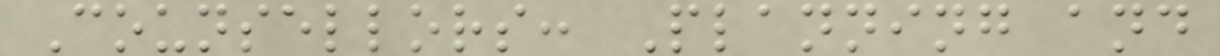Counsellors: Planning and
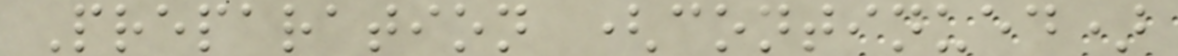Preparation (continued)
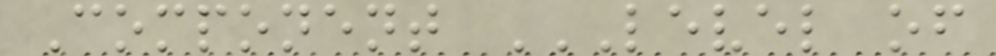Component LEVEL OF
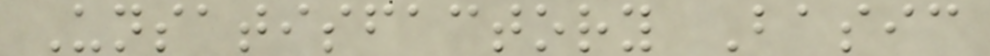Unsatisfactory Basic
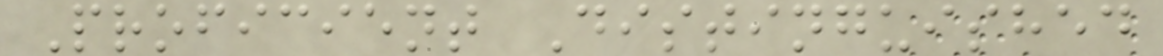Proficient Distinguished
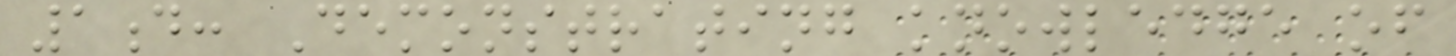1d: Demonstrating knowledge of
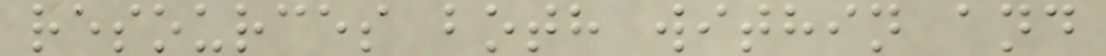resources both within and
